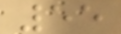55
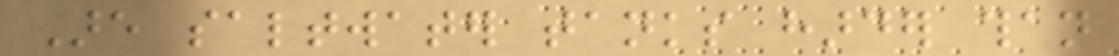Are saltwater tanks harder than
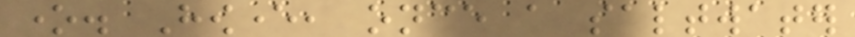one. However, once a saltwater
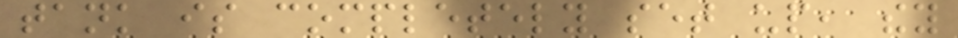tank is completely set up, they
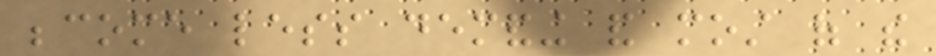become less demanding and most of the
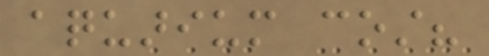aquarium cost?
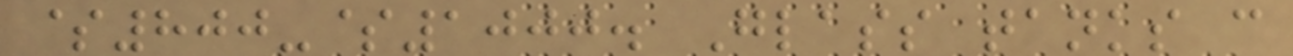$800-$1000. Glass tanks can
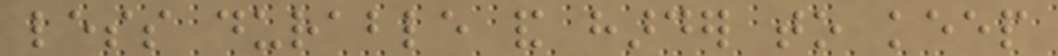less durable and harder to keep
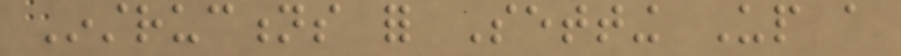Instructions for Setting Up a
